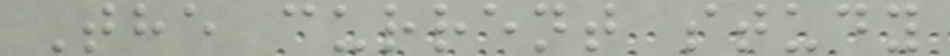The current study
